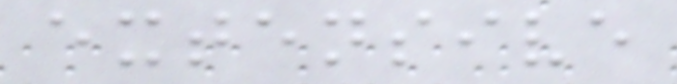extensive
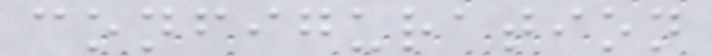configuration
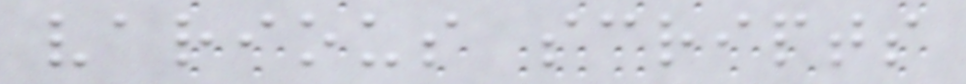various scripts
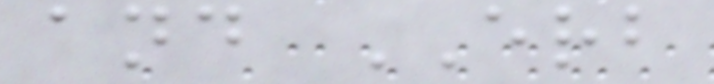and ERB
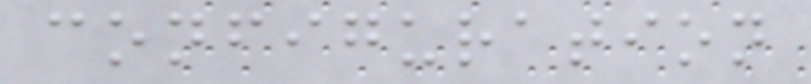configuration
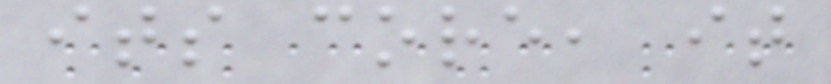its core, it
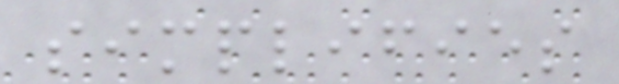simplifies
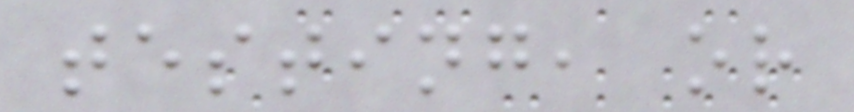testing, or
